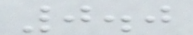0.0
